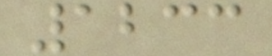1233
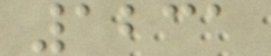1231
